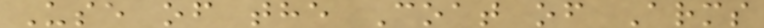Use of the Coat of Arms
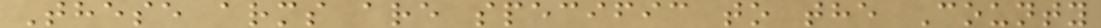These arms are specific to the County
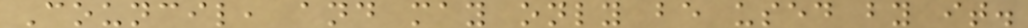Council, and may only be used by it.
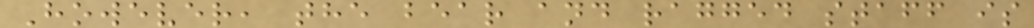However, the bear and ragged staff is
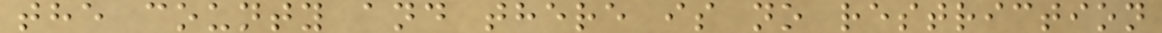the county and there is no restriction
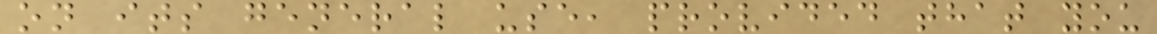on its general use, provided that you
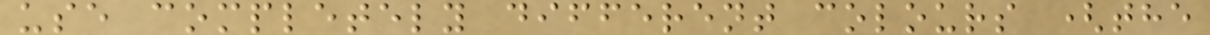use completely different colours (the
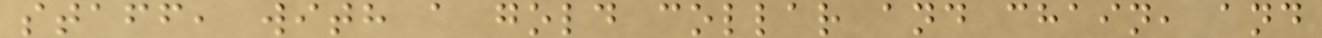staff, with a gold collar and chain, and
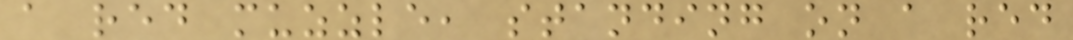a red muzzle, standing on a red
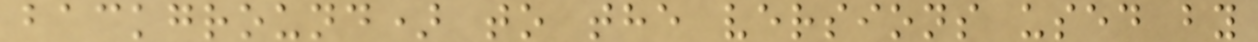background) to the versions used by
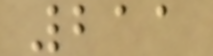211
